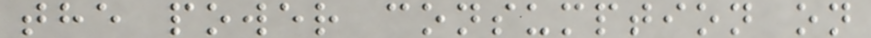the power consumption on
